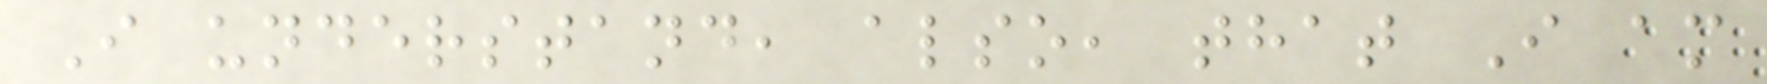I understand, also, that I am
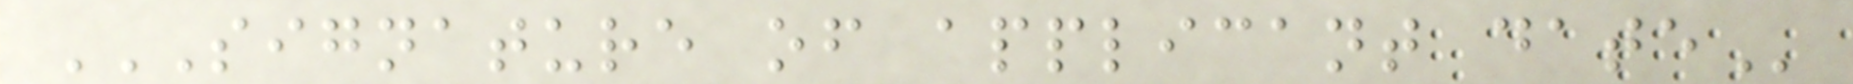SIGNATURE OF APPLICANT DATE
